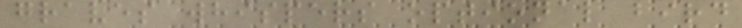graves whispers optional bird
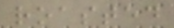roasted
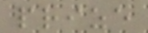prize
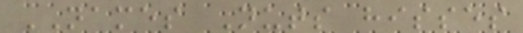NAMES Nuts hisses
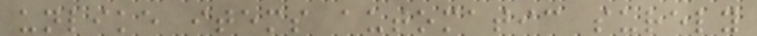unlike items automatic surely
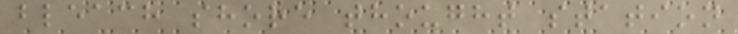bleach shore thought station
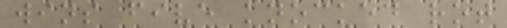wins five knocked rot
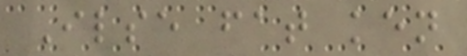Ilse fat ken
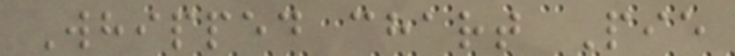Whipped chart Pie
